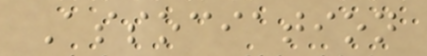Association
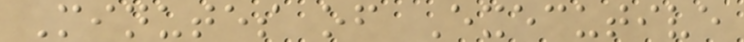Minutes of Executive
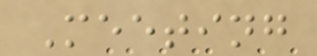Meeting
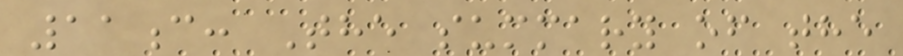11c: The summary of the
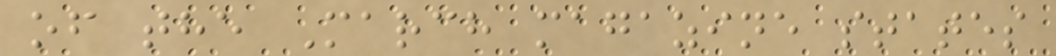of the March magazine states
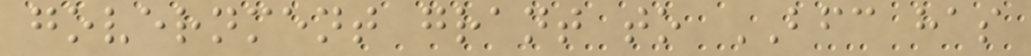government grant to BFC has
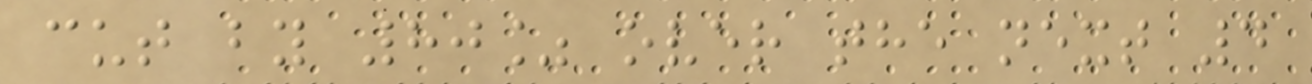cut by 80% over the next 4
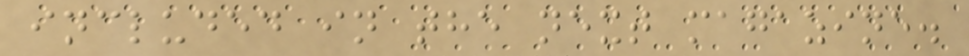included in the next magazine.
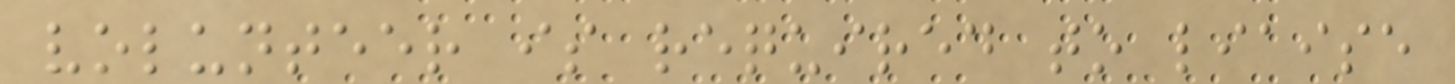volunteer is required to liaise
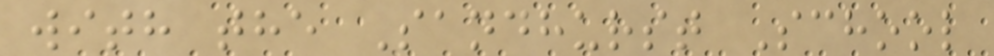with the Sandhurst School
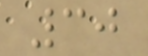30
